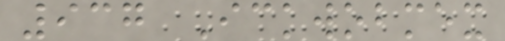937 Ickwobmex
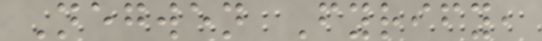Negwen Fyrify,
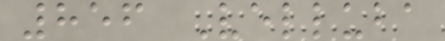856 Velluba
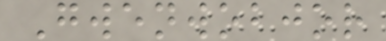Gwenwobjor
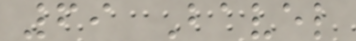69 Bavel
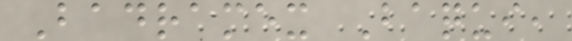Badramex Baqui,
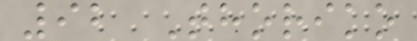92 Thoriko
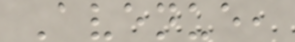Avenue,
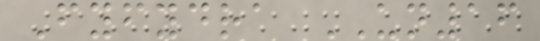Fyfydra UN16
